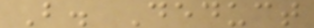B. Deduct
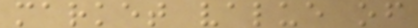market value of
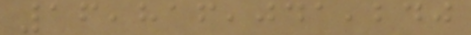16,816,041,240
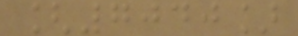[7040]
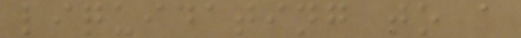liquidating to a
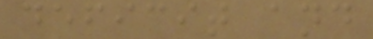deficit and
